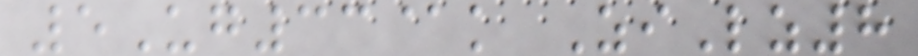5Ug33@k ZiLz8
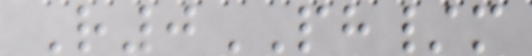R0PH/m
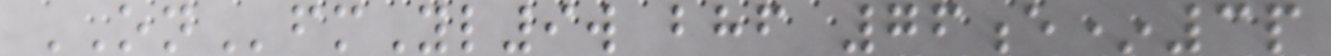ONfmYl9w bhf 76e*3p
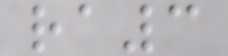ra3
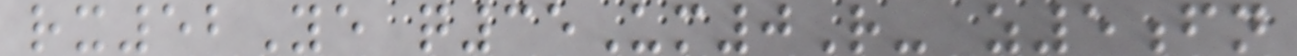rx52Ye q35Um0R- z5fn
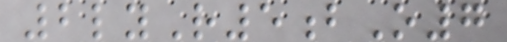2lyR5bO7
